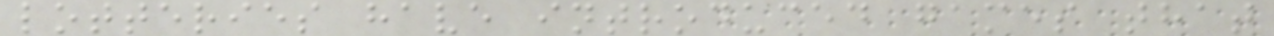lotteries have introduced games that
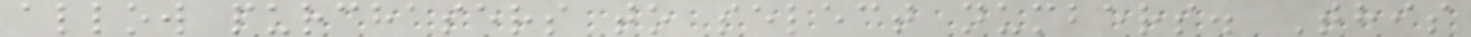allow purchasers to select numbers. This
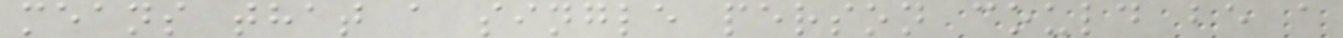means that a single person could be a
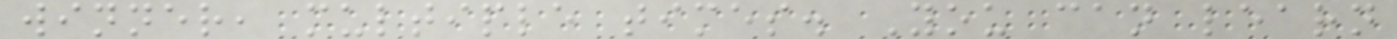winner, multiple times. You can learn
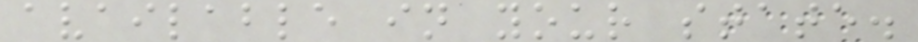available in your state.
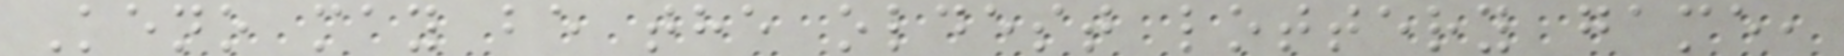Keno may be the oldest lottery game,
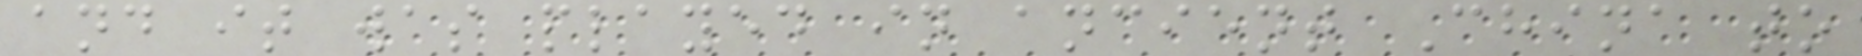and it was played in ancient China to
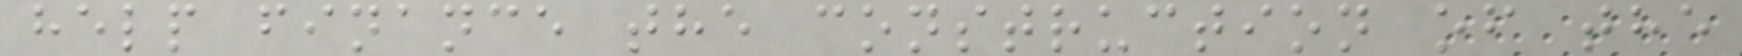help finance the construction of the
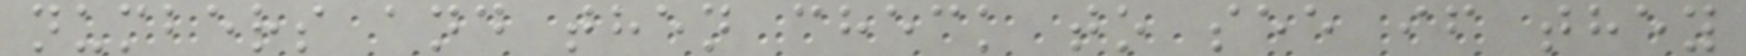numbers and then check to see if they
